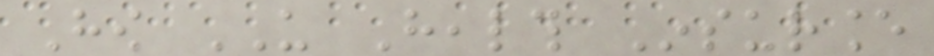How US Health Insurance
